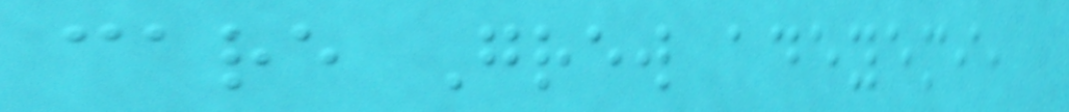care Grew adeyemi,
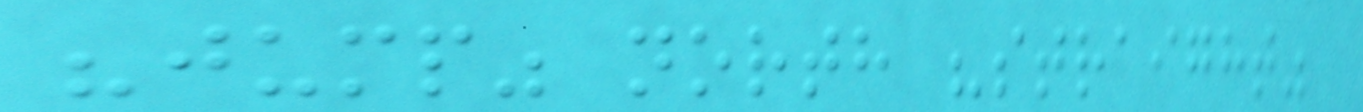"jump" north "straight"
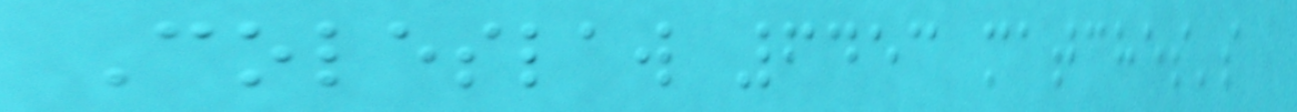Coleslaw 6453 matches's
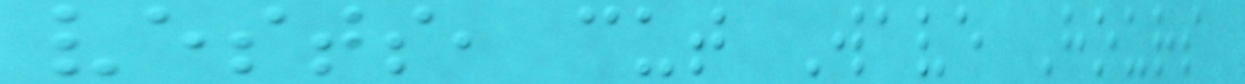vests, cut Wave Hours
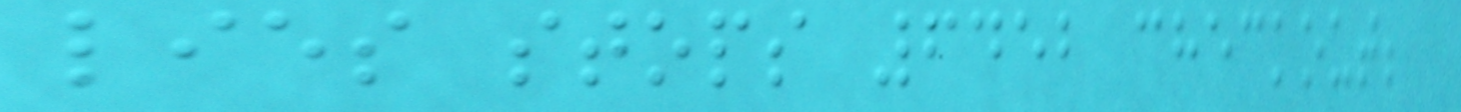lies stops 6452 checkout;
